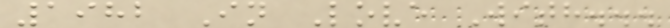1982 In Love With...
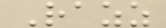Razz
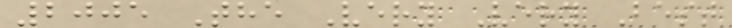2005 The Very Very Best
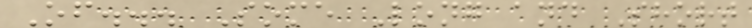Of... Some Long and Short
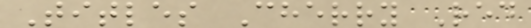Titles Cherry Red
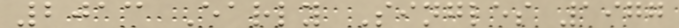2013 Early Singles 1977
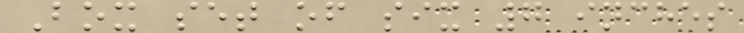Box set of six 7 inches
